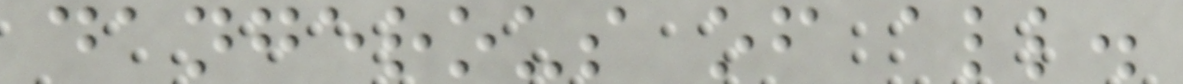dangerous of all.
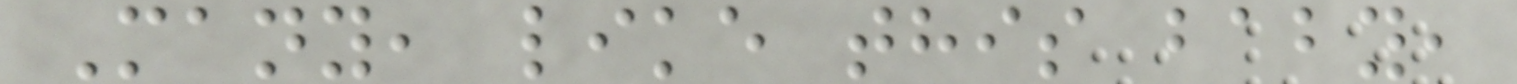Many, like this baby,
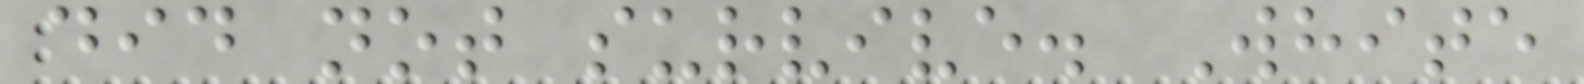did not survive. White
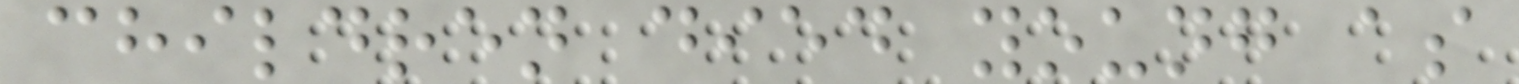children died young as
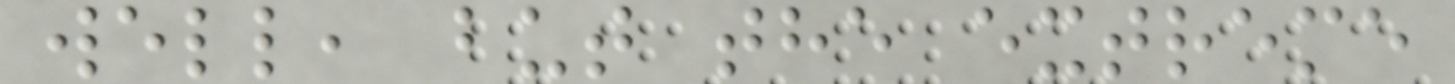well, but the extreme
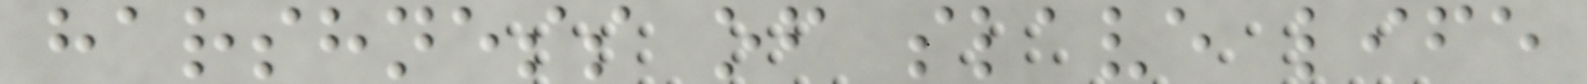harshness of slave life
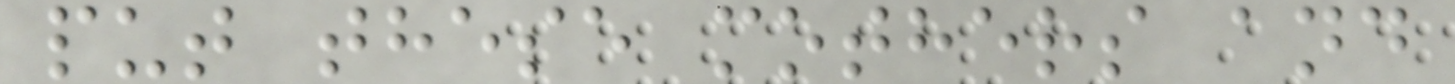put these mothers and
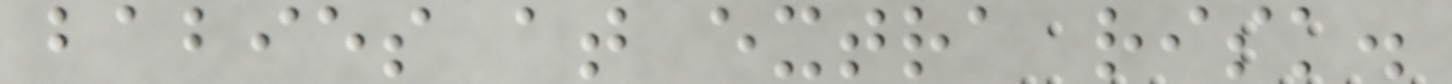babies at extra risk.
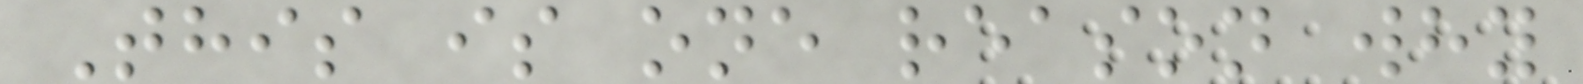This is one reason why
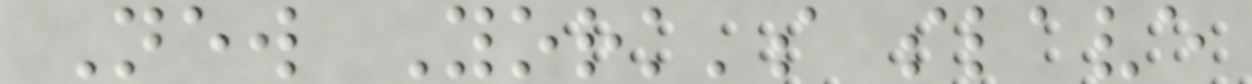New York's slave
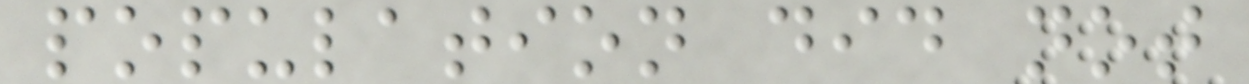population did not
